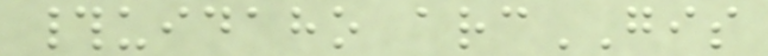#uidaho arcGIS
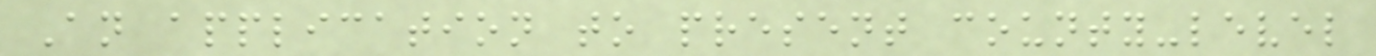An application to present county-level
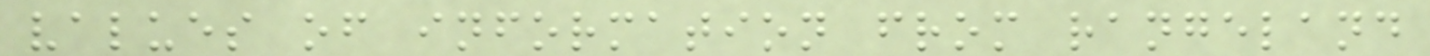values of information from rangeland
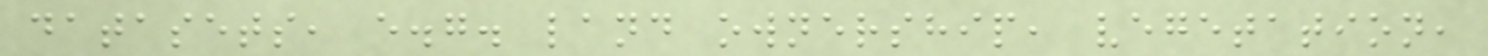datasets, e.g. land ownership, vegetation,
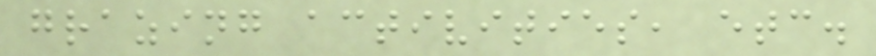grazing activities, etc.
